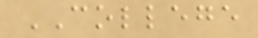COLLEGE
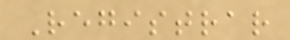Registrar
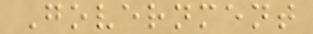Government
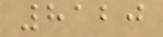8120
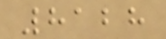8128
